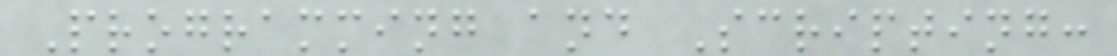Programming and Scripting:
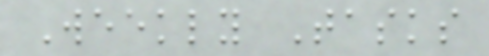Weekly Tasks
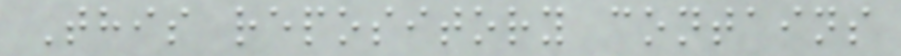This repository contains
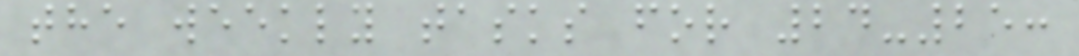the weekly tasks for 24-25:
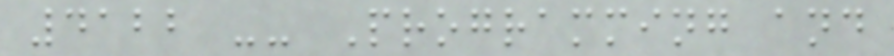4122 -- Programming and
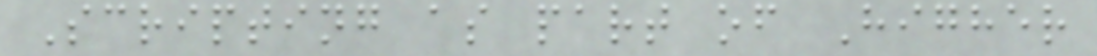Scripting as part of Higher
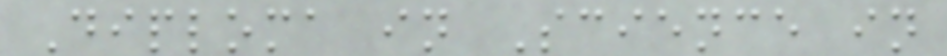Diploma in Science in
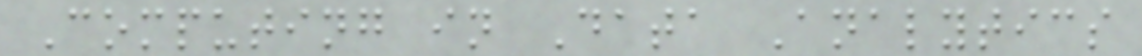Computing in Data Analytics
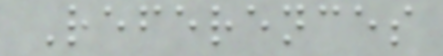References
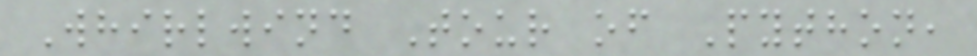Whirlwind Tour of Python,
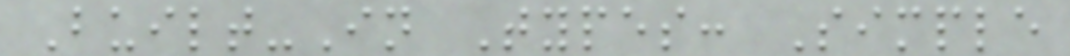Built-In Types: Simple
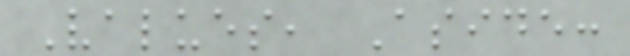Values, Aside:
